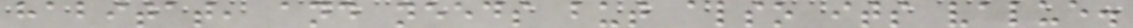habitat, and needs but also its value.
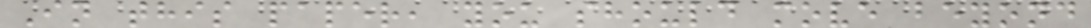In this paper, you should move beyond
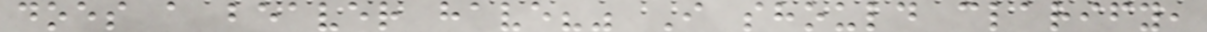does a beaver have?" I should clarify,
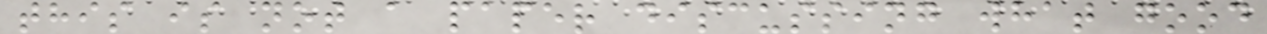this is not a paper discussing what good
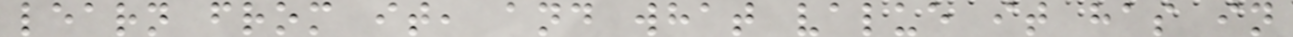learn from it, and what value it has in
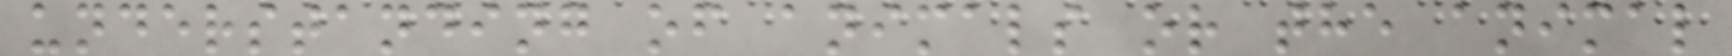understanding of animals or the animal
